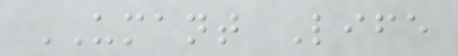UMANT Life
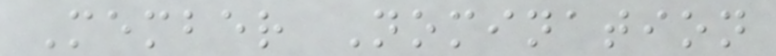Member Nomination
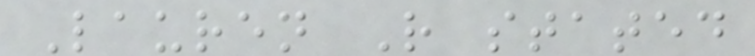Lauren R stated
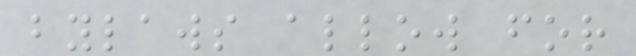bylaws allow for
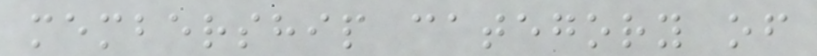membership category of
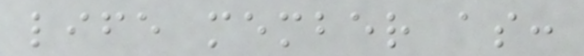life member as:
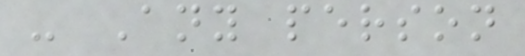- Any person
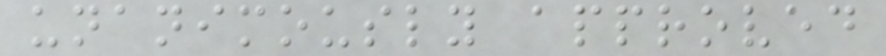unanimously approved
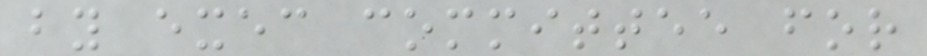by exec committee for
